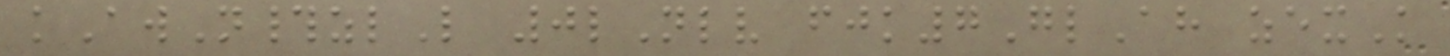kAwN#zlL 0lNlv fjk7GlAh zexK
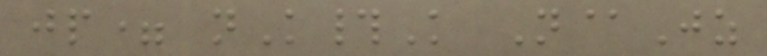jp= nK#K N@Jz
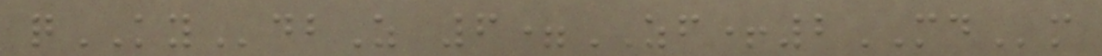qKYdbZ 6=ZF+2MDm
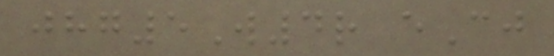jhg5W4r eCj
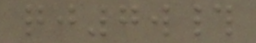qj7w#
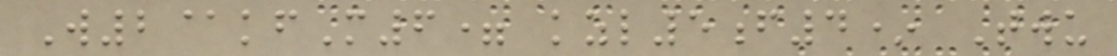W2@kfM6= kzl5f4* Twu
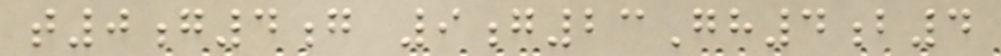t0g4g 9g23Gh4b4
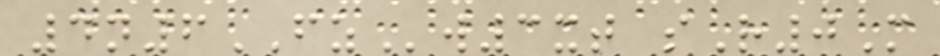4n6FZw3xt sR0M
